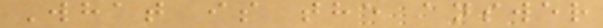What is the answer
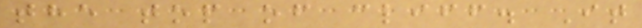the top of cliff. It
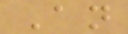An
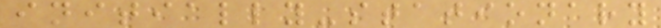initially-stationary
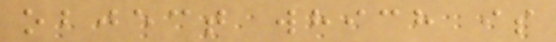object which is
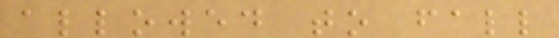allowed to fall
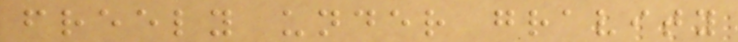freely under gravity
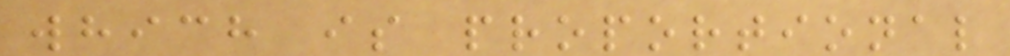which is proportional
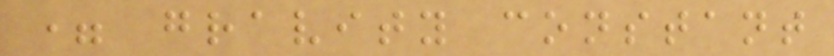= gravity constant
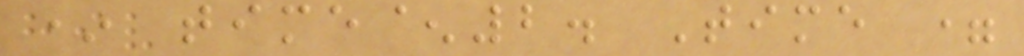* time^2. Time =
